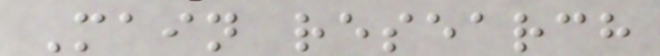Main research
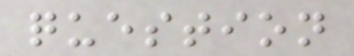question
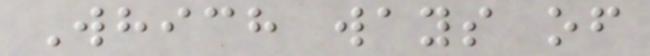Which ways of
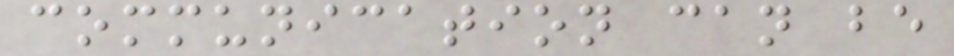communication can be
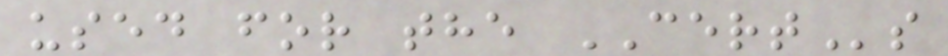used for the CERTs
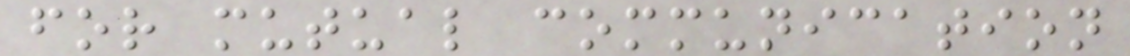for mutual communication
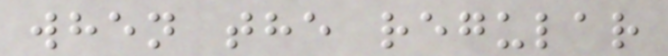when the regular
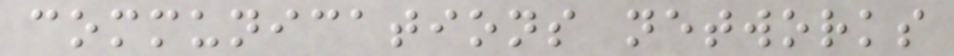communications networks
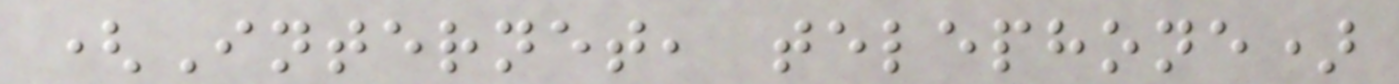(Internet, telephone)
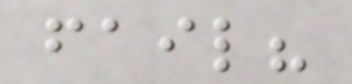fail?
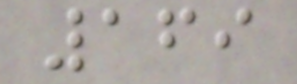169
